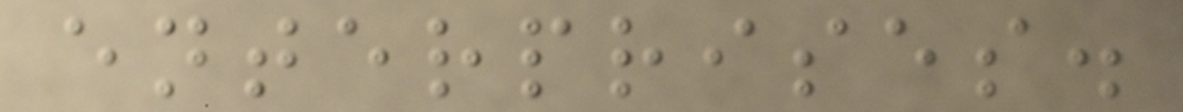enterprises.
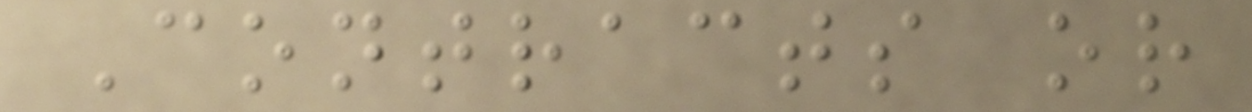Contracts or
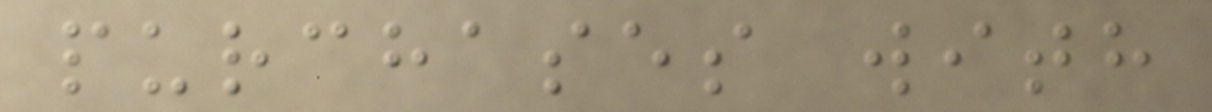purchases with
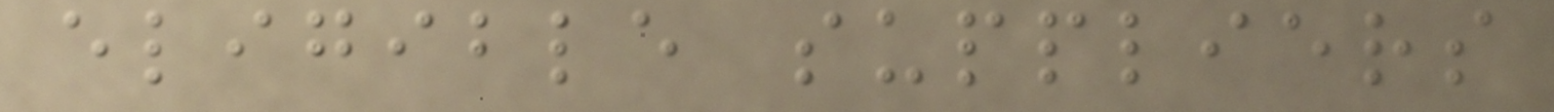eligible suppliers
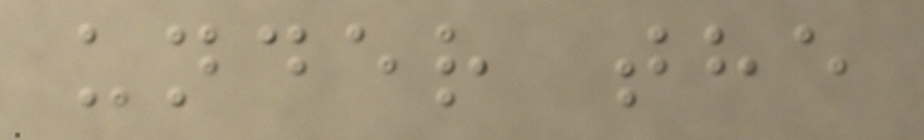under the
